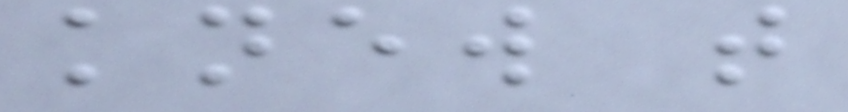knew that
